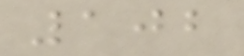102
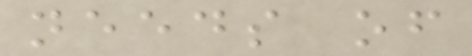needs of
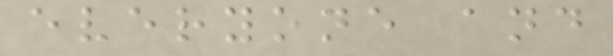everyone and
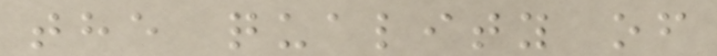the quality of
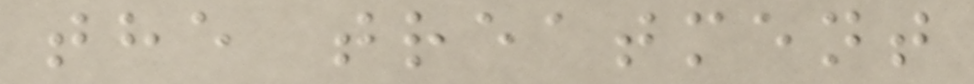the treatment
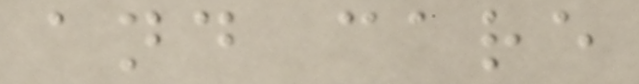and care
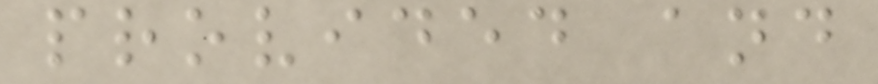provided and
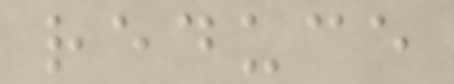reduce
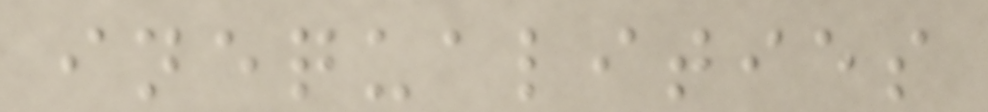inequalities
